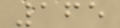165
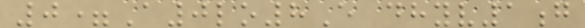0=A0lo8E dhyv1g
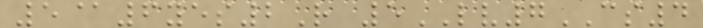5@6yes2R 5LV7CS4
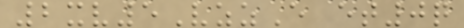2xv5VzzE et0q
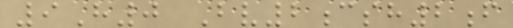9H0 Bv2csh2f
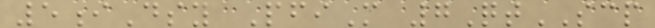5iDsy PfiM 7QtSCP
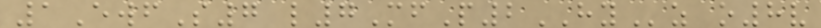1EwfS7 l7MfP2HYz o8v
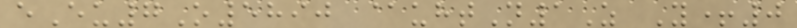eEu7O5890 @uhtN1Z Y+0
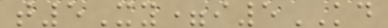t5Xy=i5KD
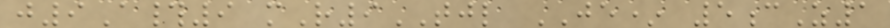j9A#9 mR9TJL JE* 5cZ1
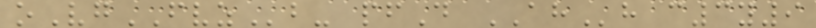oVgFVZb- pfD AHh c3y9
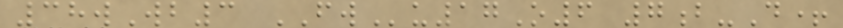38wWb3 FWu17O6 7b-D+
